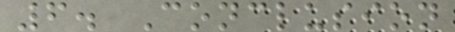6. Conclusion
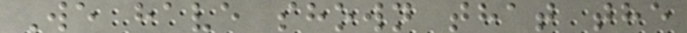We have shown that the
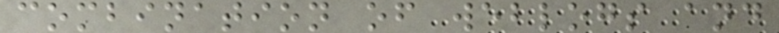combination of weblogs and
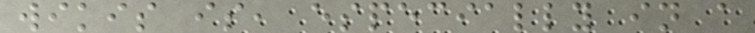wikis is, especially in a
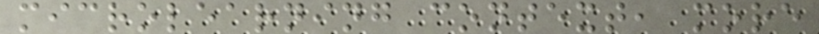microlearning context, more
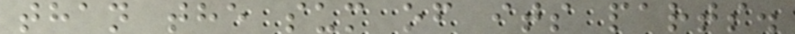than the sum of its parts.
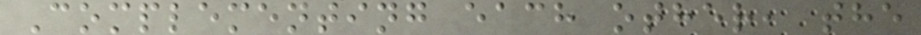Complementing each other, the
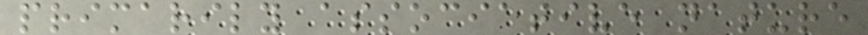primarily associative nature
